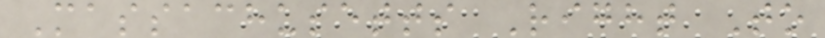Massachusetts Right To
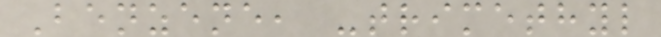Benzene, -trimethyl
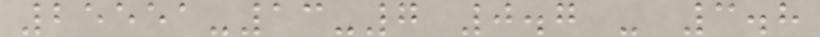25551-13-7 0.7 - 3.8
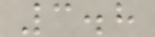3.8
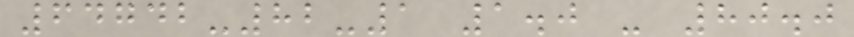64742-82-1 1.0 - 80.0
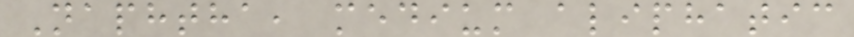Naphtha, medium aliphatic
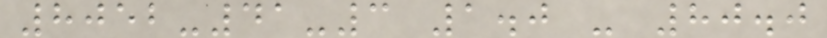8052-41-3 1.0 - 80.0
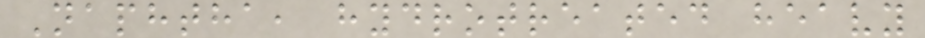Naphtha, hydrotreated heavy
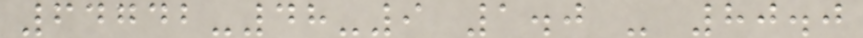64742-48-9 1.0 - 80.0
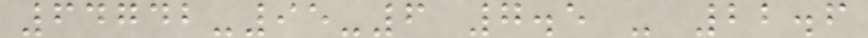64742-95-6 7.5 - 22.6
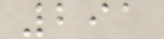291
